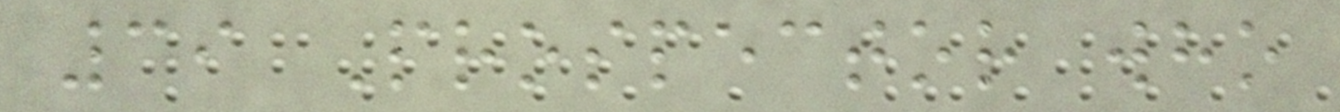39 Prospector who
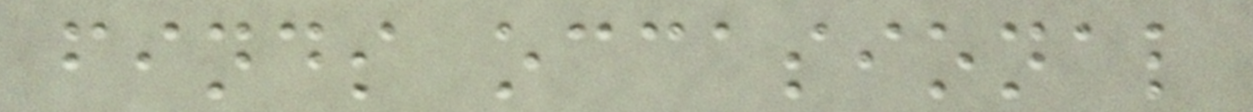finds occasional
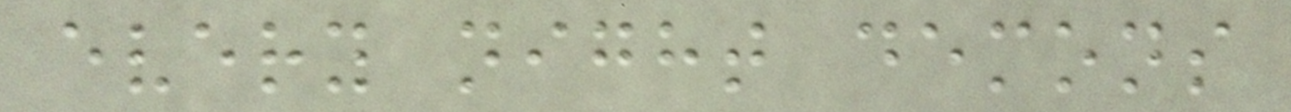every night demons
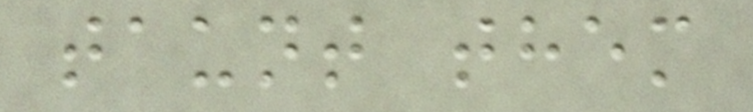taunt them
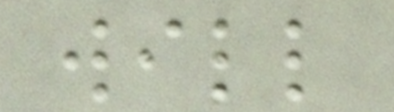will
